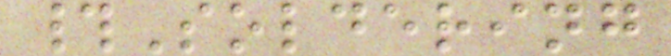#Soldering
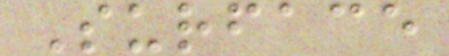Surface
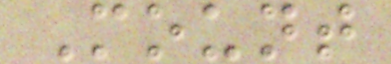Mount
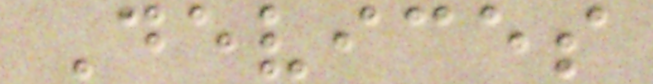Devices
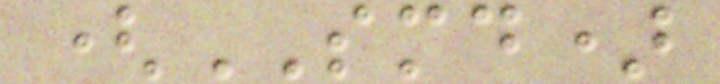(SMD)
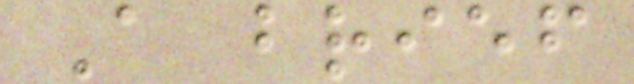A brief
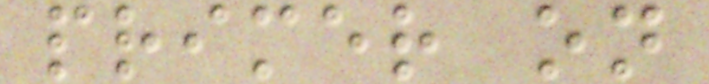primer on
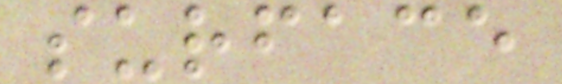surface
